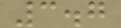3.7
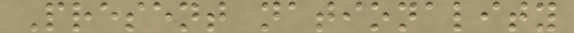Present nationality
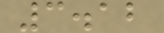3.12
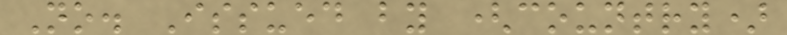No. Issued by (country)
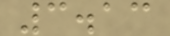3.13
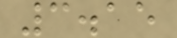3.15
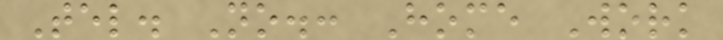Tel. No.: Home Work
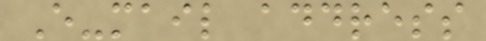E-mail address
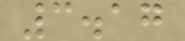3.17
